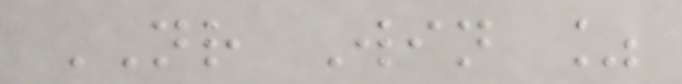NR Win %
